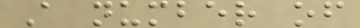A number of
